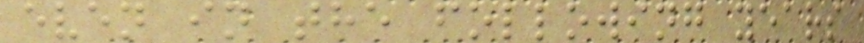even in the following years
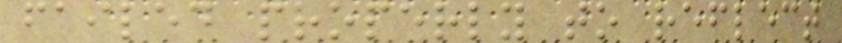failed properly to reflect
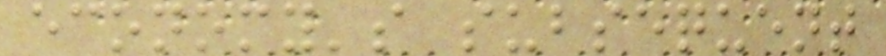economy's subsequent
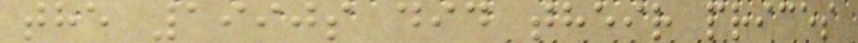the 1990s did their prices
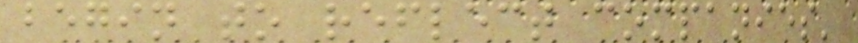begin to reflect companies'
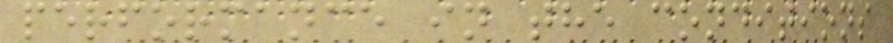performance in the conditions
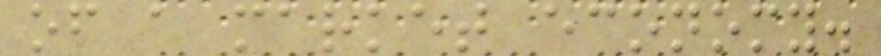of a market economy.
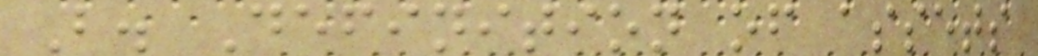B. Definition of assets
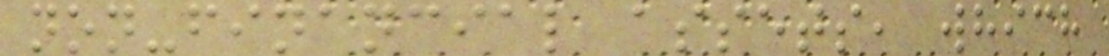non-financial assets, which
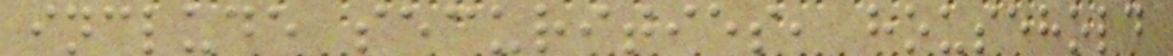include securities, household
